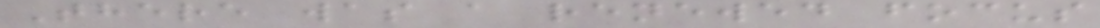There was a renewed focus
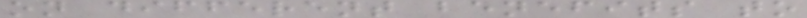on different benefits to
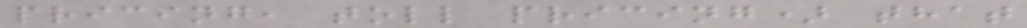pricing, toll pricing) that
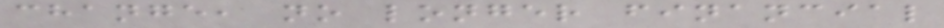change, no longer financial
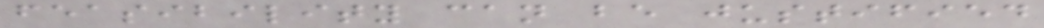feasibility can be justified
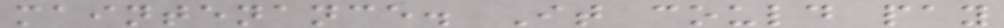maintenance. It could pay
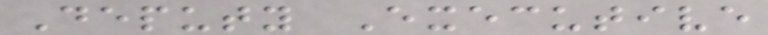Deputy Executive
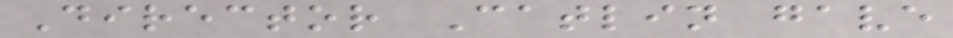Director Catlin gave
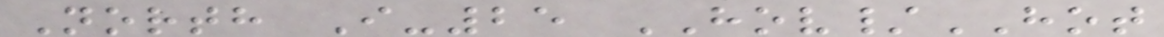North I-25 HOV/HOT
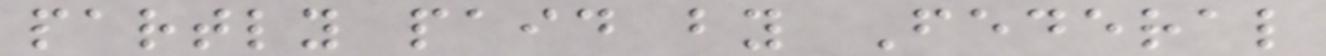partly paid by Federal
